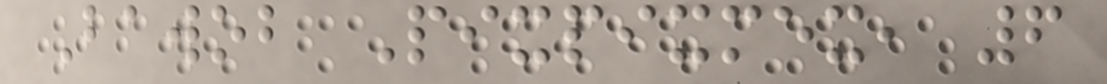Bawob Pixpixmex, 6
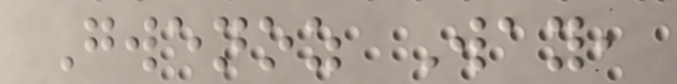Gwenoz Way,
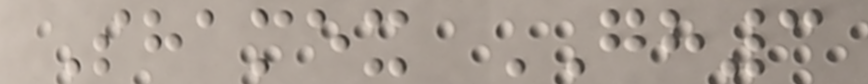Shamex GH3
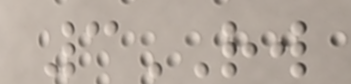3RW
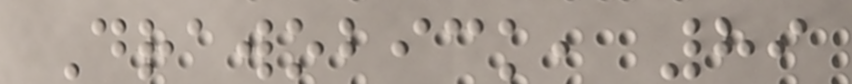Drawobick, 89
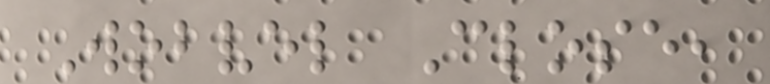Wobvel Close,
